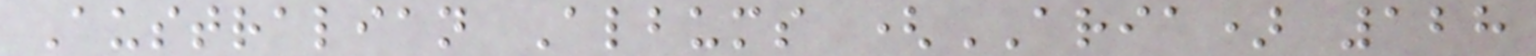Australian Albums (ARIA) 128
